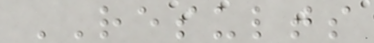RESULTS
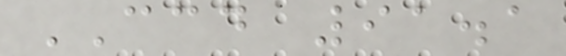CCD 91.1
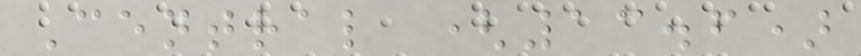Central (13.6)
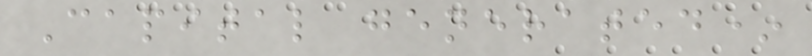Capital generated*
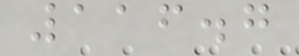116.7
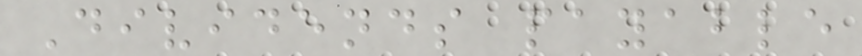Dividends payable
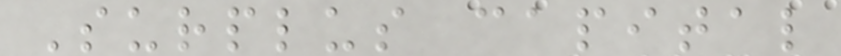Surplus capital
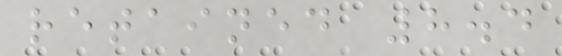retained 8.4
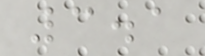3.1
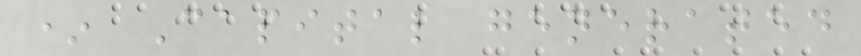* Capital generated
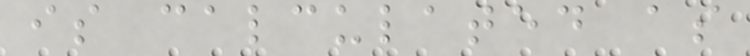is calculated as
